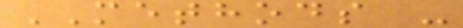METHODS -
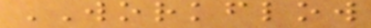WORKFLOW
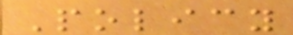Policy
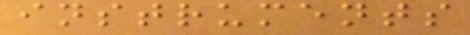instruments
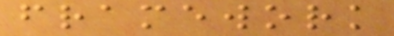framework
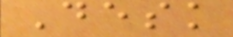Desk
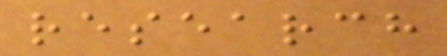research
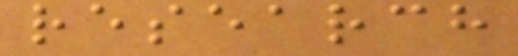research
